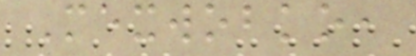Mexwobko,
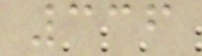336
